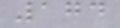174
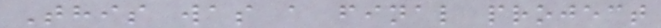This was a final project
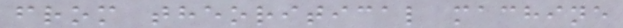from theoritical machine
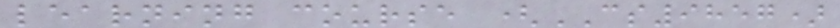learning course (CS9857)
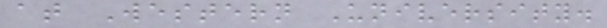at Western University.
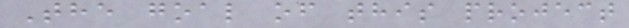The goal of this project
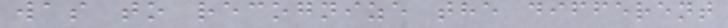was to recognize the different
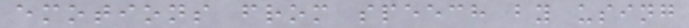emotions from speech by using
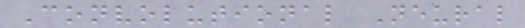Convolutional Neural
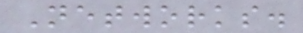Networks.
